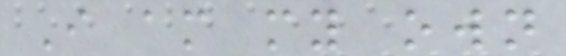I am my own
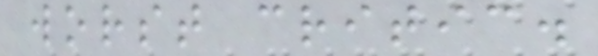worst critic.
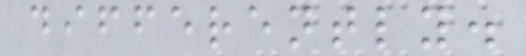differently.
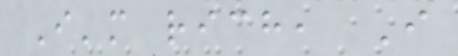I'm rich, I
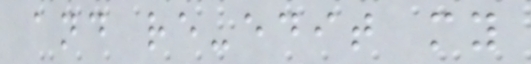and re-edit my
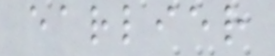earlier
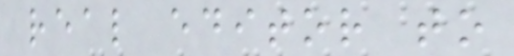real editor to
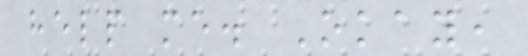help me. Okay,
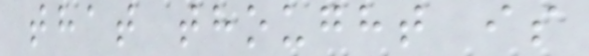that thought is
